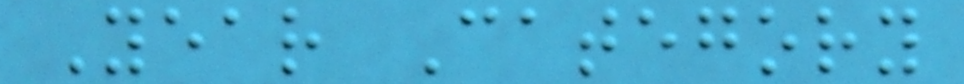Year Category
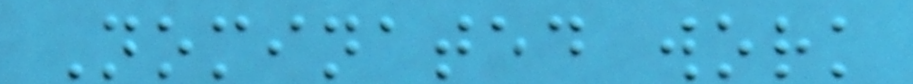Nominated work
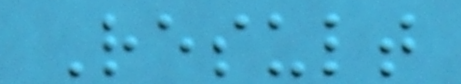Result
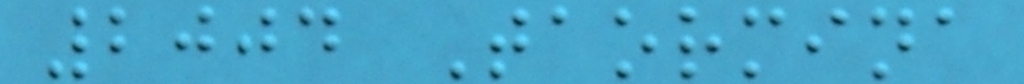2004 Taormina
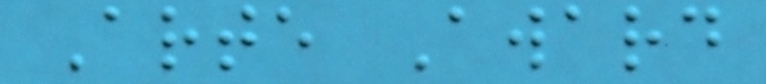Arte Award
